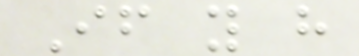If you have
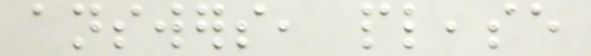answers, please
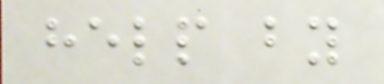help by
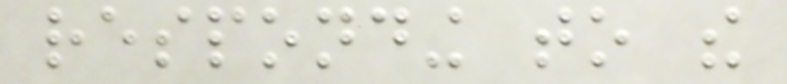responding to the
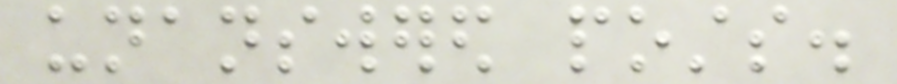unanswered posts.
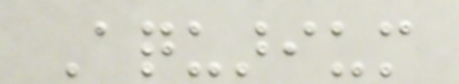Aquarium
